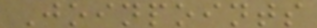Joinpoints
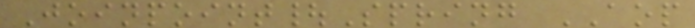Joinpoint|Spring AOP
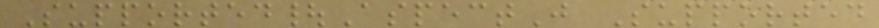Supported|AspectJ Supported
